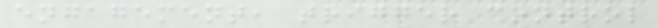engagement, trigger control
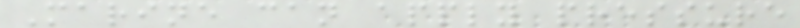Marine can apply pressure
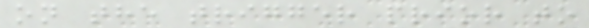on the trigger prior to
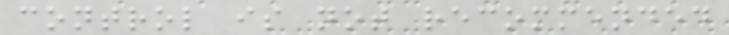control is not recommended
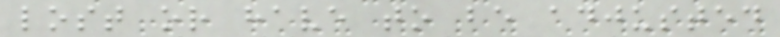lost or have to be adjusted
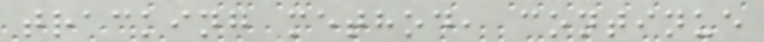tracking method, continue
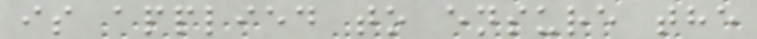is applied to ensure the
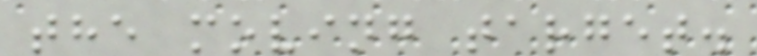the moving target.
